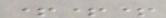+++
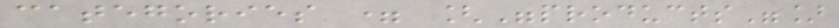categories = ["products"]
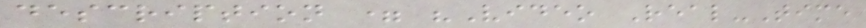description = "Video Real-Time
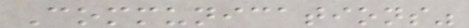Communications"
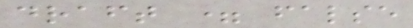draft = false
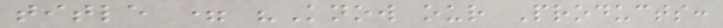title = "Know our Products:
